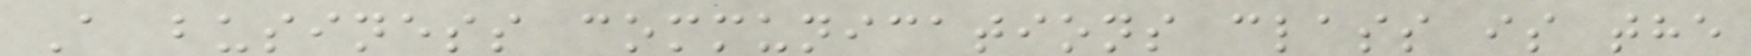A business communications class is the
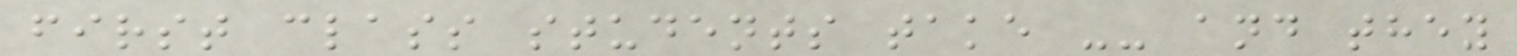first class students take -- and they
